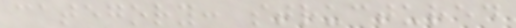category: structured
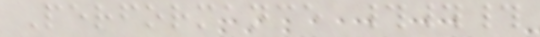Performance ###
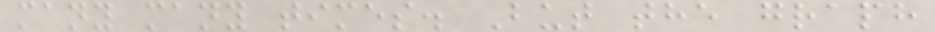many many times. But the graph
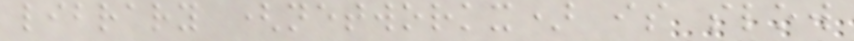library (networkx) is slow
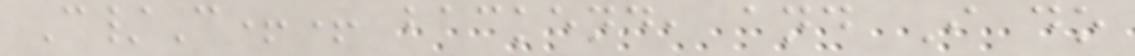C/C++ backend, and I do
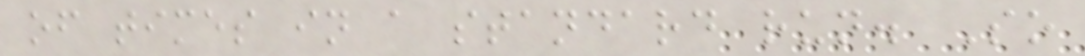of times in a standard run. So
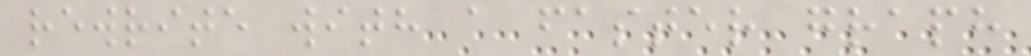rewrite with a faster graph
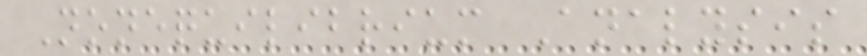Nonequilibrium Analysis
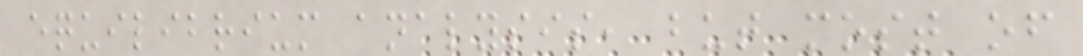equilibrium analysis, but most of
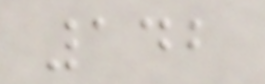142
